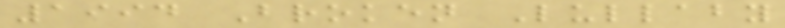1994 Broken Lullaby
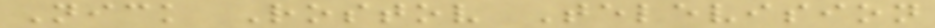Nick Rostov Television
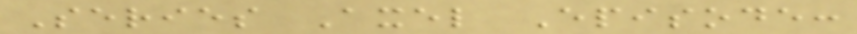Series Axel Episode:
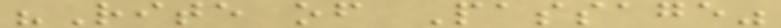"Rite of Passage"
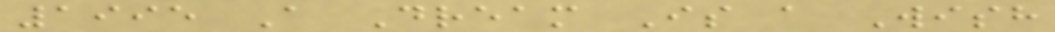1995 A Dream Is a Wish
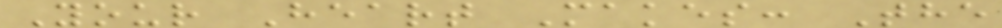Your Heart Makes: The
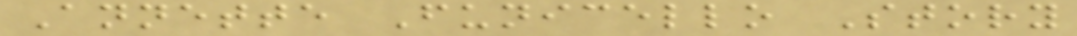Annette Funicello Story
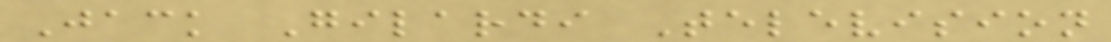Jack Gilardi Television
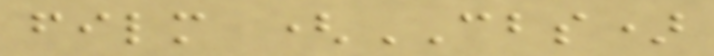film (CBS)
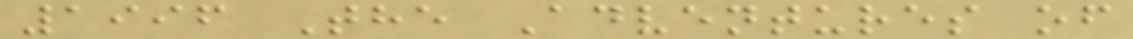1996 The Adventures of
